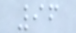96
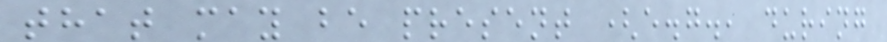that may be present (e.g., during
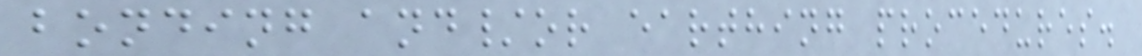bonding and/or earthing procedures.
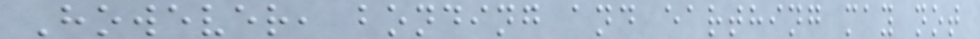However, bonding and earthing may not
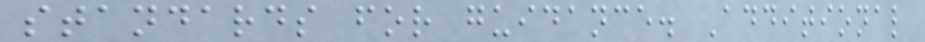standards for guidance. Additional
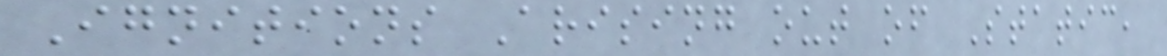Ignitions Arising out of Static,
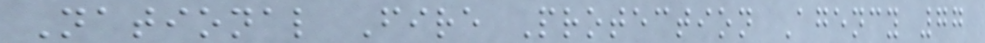National Fire Protection Agency 77
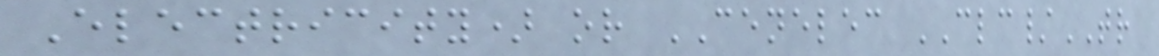Electricity) or CENELEC CLC/TR
